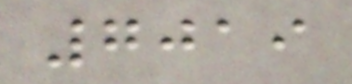7019
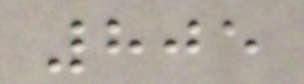805
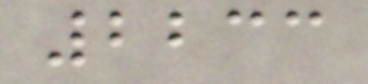2233
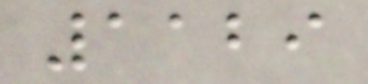1129
